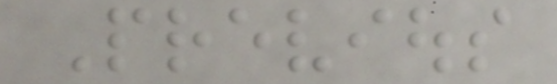Previous
